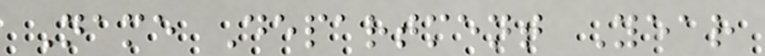Name Department Year
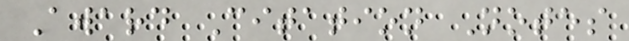Award Citation Notes
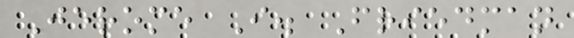Jerome I. Friedman
